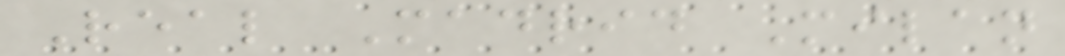Real Madrid Milan
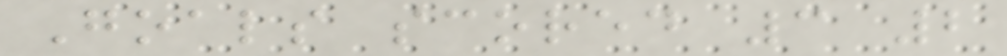Goals scored 3 2
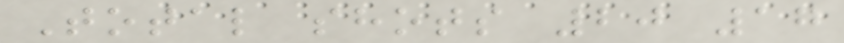Total shots 20 17
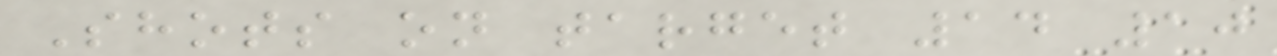Shots on target 14 10
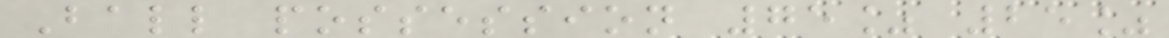Ball possession 75% 25%
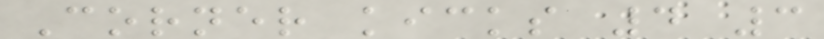Corner kicks 4 3
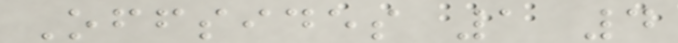Offsides 1 4
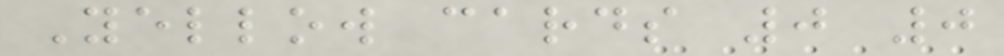Yellow cards 0 0
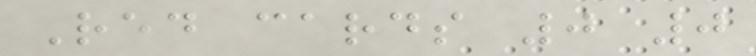Red cards 0 0
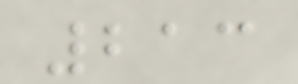213
